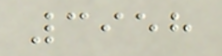3958
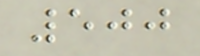500
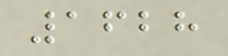1628
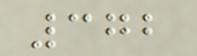372
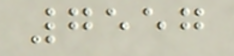7557
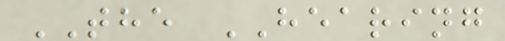THE HEARING
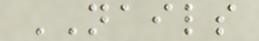NAILS
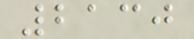2130
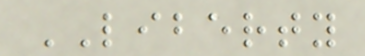LIBERTY
